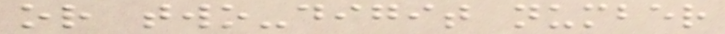or two-digit number
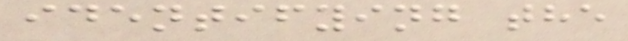identifying the
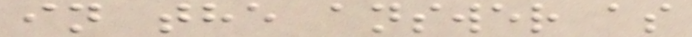in the answer as
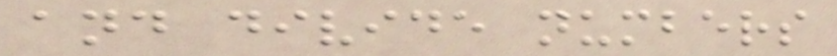and divide numbers
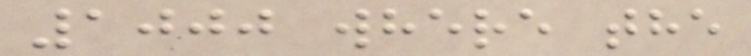1000 where the
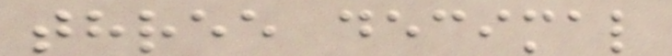three decimal
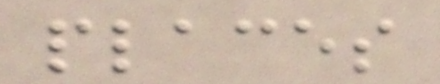places
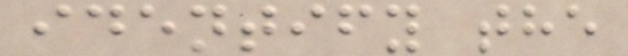identify the
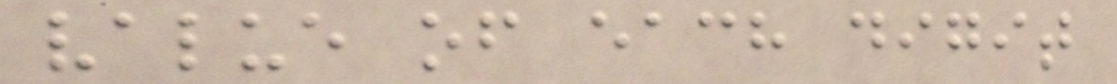value of each digit
